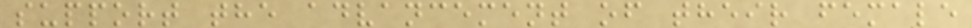support the advancement of their female
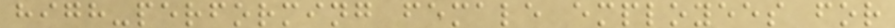high-performing female employees for
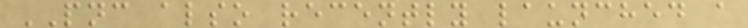PNC also recently launched a
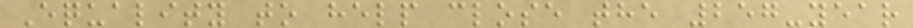Equality to help close the 257-year
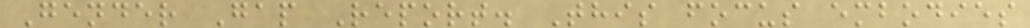Gender Gap Report. This focus embodies
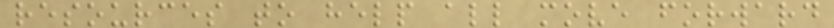resources to help all move forward
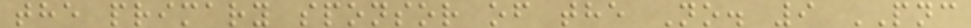the primary sponsor of the No. 9 PNC
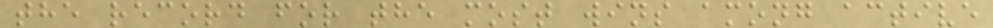the record for the most wins among active
